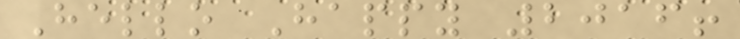Hello Happy 2016!
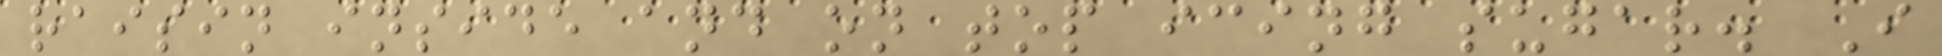raisin inside and on top icing sugar. I
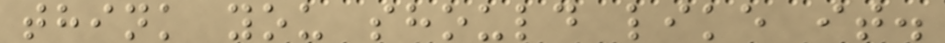think you should like it.
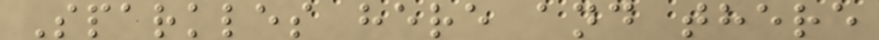Sparkles here and there
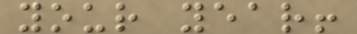your year!
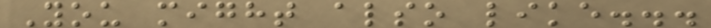You might also like...
